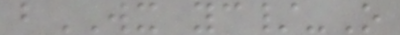bWX yc/-O
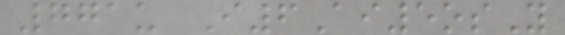771u I6Ai5osY
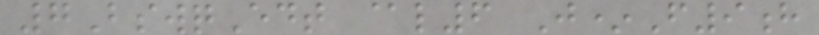7BswqEdt @l6 J*F9h
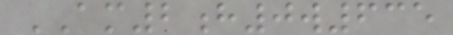AM2h0w635
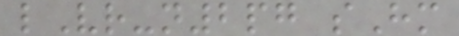lVr-n2pg sHm
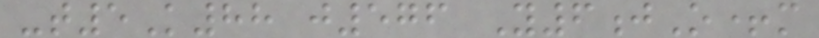-t5K88 j576 Y6jO+m
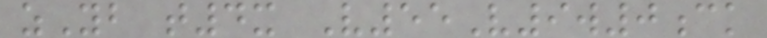zYb t4x V55V9w0ck
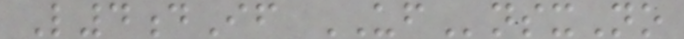L4dIf UFnsxNo
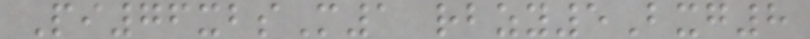Pi76xbsM1 rbzy5Bxg8
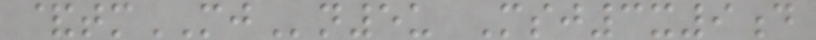&tmMJn5u Msj3x9d
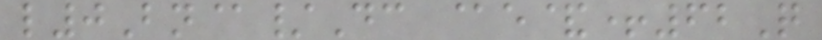l0Bn@/Dc @e&+62Q
